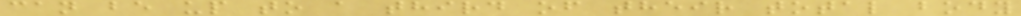can be up to a third of their total body
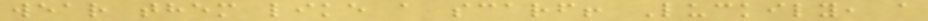wear them like a scarf! Luckily, a
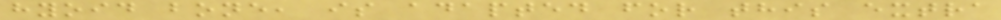hyoid bone, is adapted for this extra
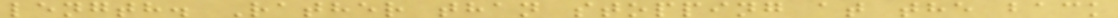length. Rather than stopping at the back
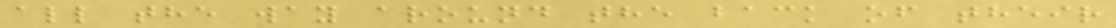all the way around the back of their
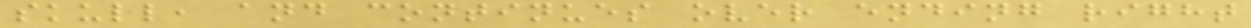skull, and continues over ending right
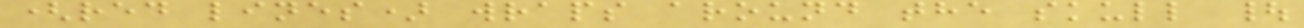(red lines) wraps around the skull |
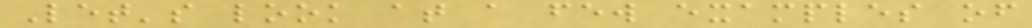Let's look at a few examples of
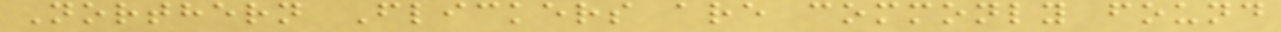Northern Flickers are commonly found
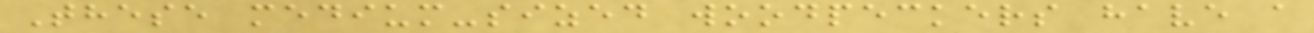These medium-sized woodpeckers have a
